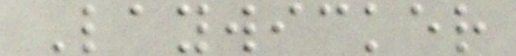Laywicker
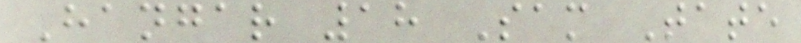Hangar 18 Sam Tate
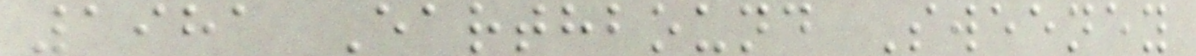1981 Earthbound Sweeney
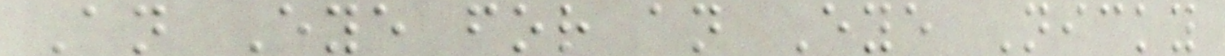An Eye for an Eye Nicky
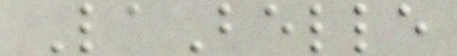LaBelle
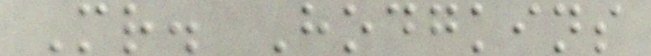Mr. Hodgkins
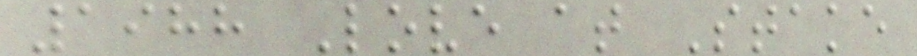1988 Love at Stake
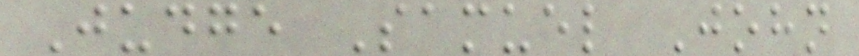Judge Samuel John
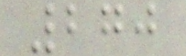270
